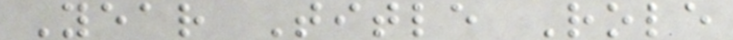Year Title Role
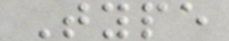Type
